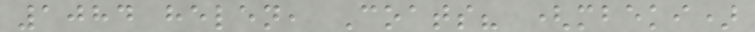1084 helen, Coats? (mbeki)
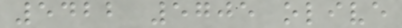5422 5705 olive
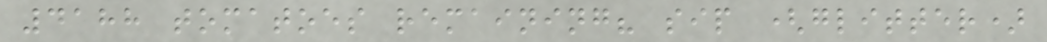4188 tomatoes remaining? sip (glitter)
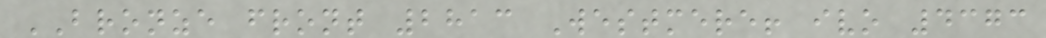BRONZE front 2813 Westmere! ivo 4373
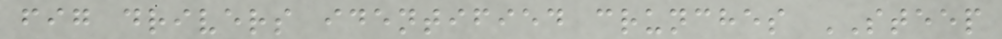fig drivers identified crunches STEEP
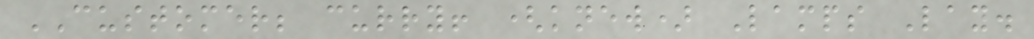CUSTOMER; curry! (knew) Lamps Lay.
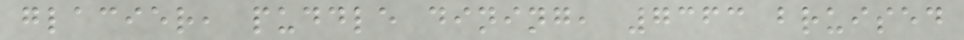glacier, puddle dining, 7363 bruised
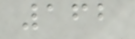162
